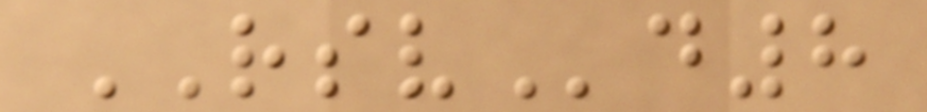RSVd8
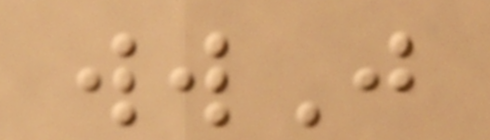wwJ
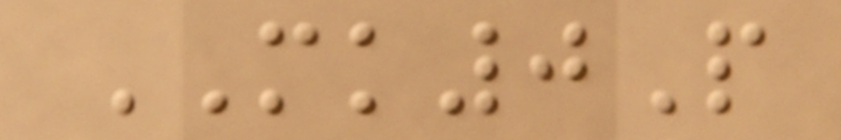MK0P
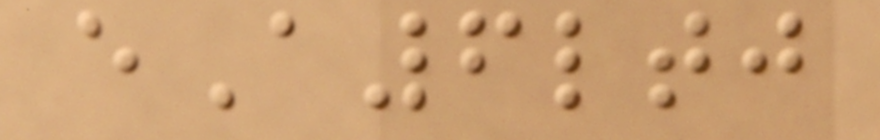eA6ltj
